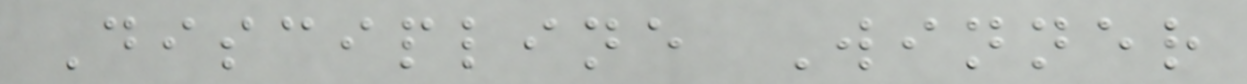Discipline Winner
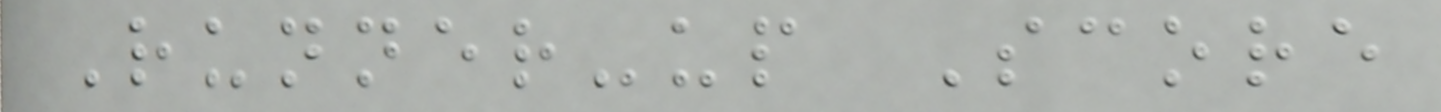Runner-up Score
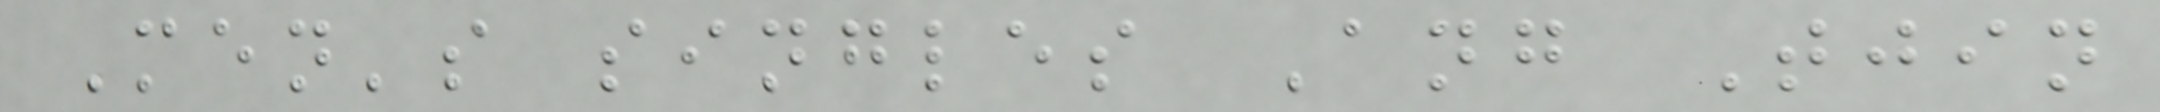Men's singles Ang Tjin
